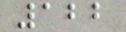122
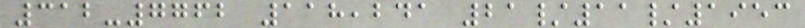312-7762 118,241 21/11/1953
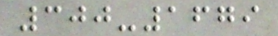300-1679
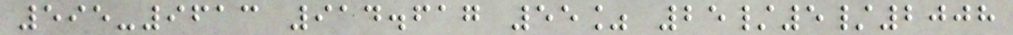595-9613 914.617 55% 25/5/2008
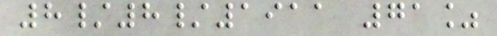8/8/1911 71%
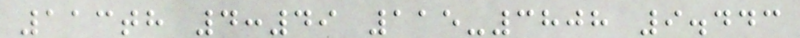113th 4:49 115-3808 9.443
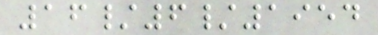16/6/1954
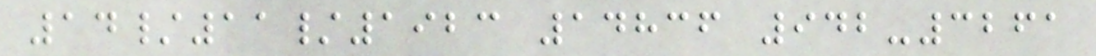14/11/1923 14836 942-3261
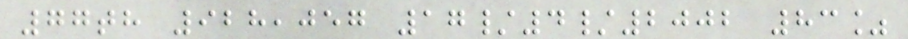77th 928,057 17/4/2002 83%
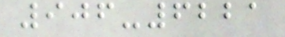906-6221
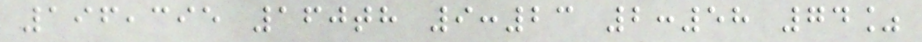196,395 160th 9:23 2:58 74%
